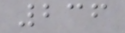236
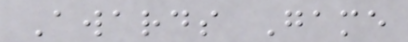Awards Game
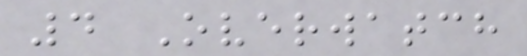4 Overwatch
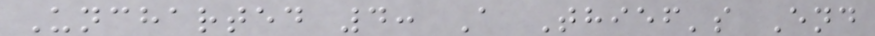Uncharted 4: A Thief's End
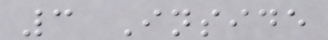3 Inside
